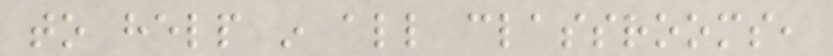to help in all classrooms,
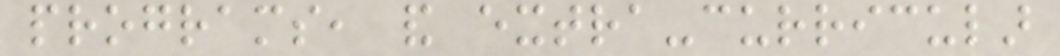programs, and extra-curricular
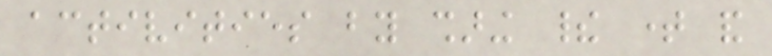activities by sharing their time and
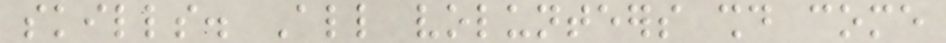skills. All volunteers should come
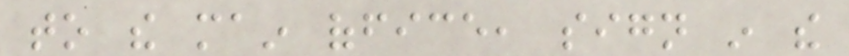to the main office, sign in the
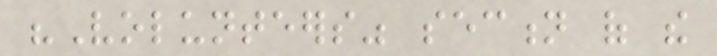"Volunteers" section of the
